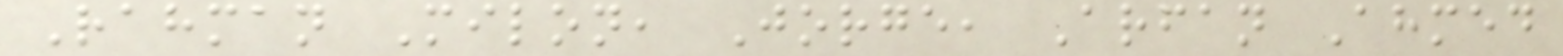Rahman Milon, Jorge, Arfan Ahmed
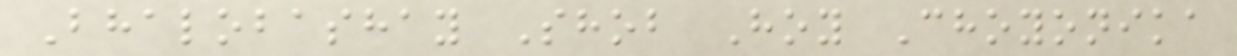Bhalobashay Shob Hoy Choyonika
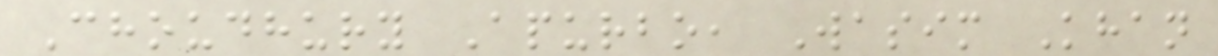Choudhury Apurbo, Wasim Khan
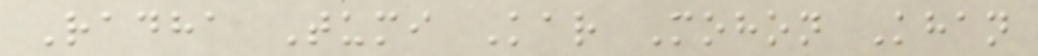Radha Tumi Kar Mohon Khan
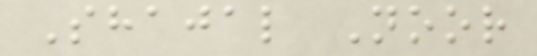Shajal Noor
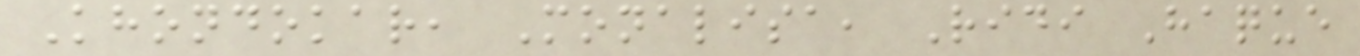Khondokar, Monalisa, Ridi Haque
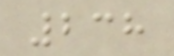238
